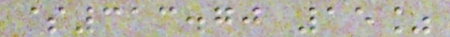$313.70 15%
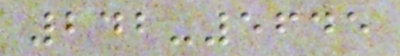242-5645
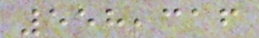558,316
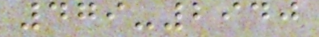479-2940
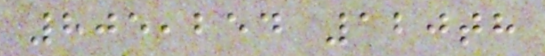805,254 120th
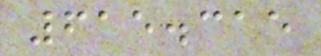615.315
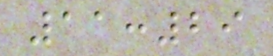11:29
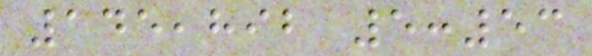145,892 5:53
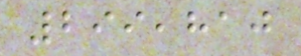299,810
